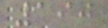190
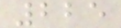225
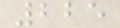225
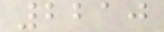2210
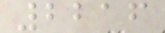2216
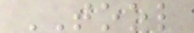TOOL
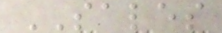SALES
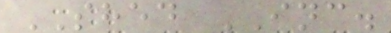SHED INC.
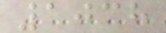1038
